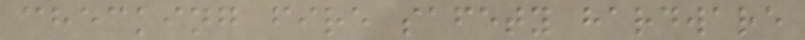checking fire safety hardware
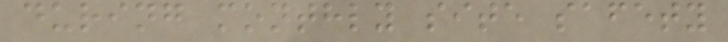during monthly site safety
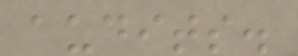audits.
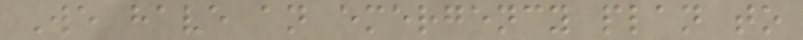We have an emergency plan to
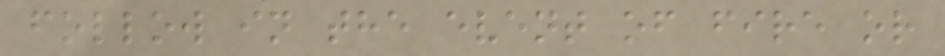follow in the event of fire or
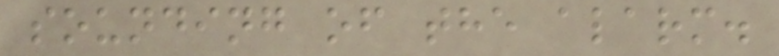sounding of the alarm.
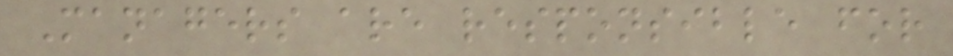Managers are responsible for
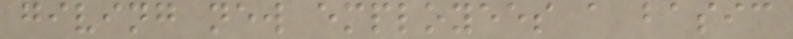giving new employees a basic
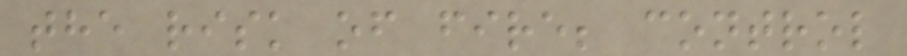the risk of fire; control
